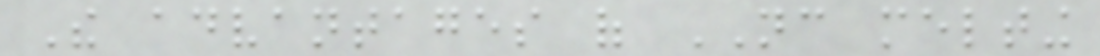The advantages of NC melting
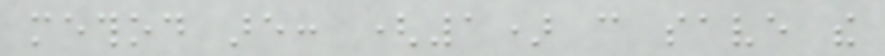method are: (1) can save the
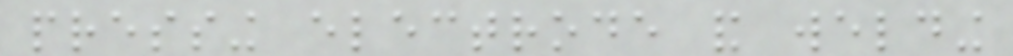pressing electrode and welding
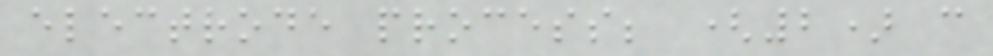electrode process; (2) can
